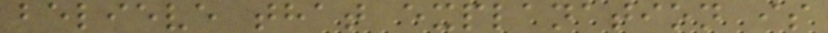believe that explanation is
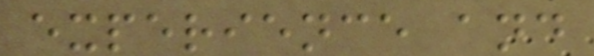experience and
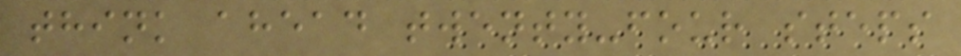think ahead twenty-four steps
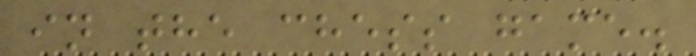in the chess game.
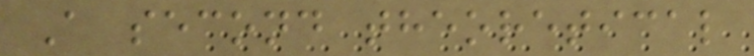A second theoretical
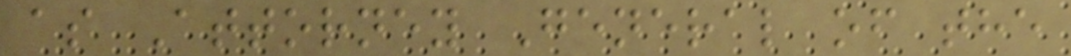as Attorney General of the
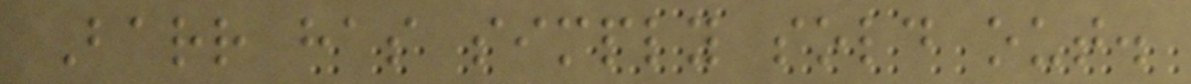Barr has simply sold out.
